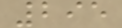295
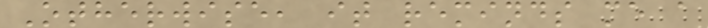Otherwise, it reminds me a
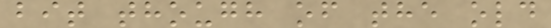bit though of the old
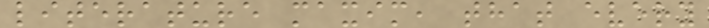literature maxim, that every
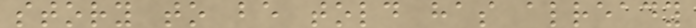story to be told has already
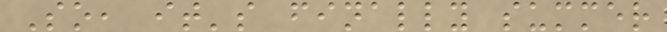So, it's finally summer
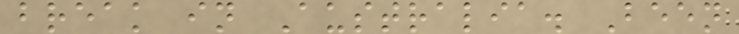break in Australia. Been
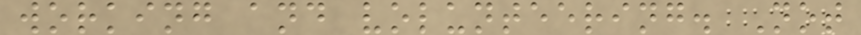working and volunteering. Not
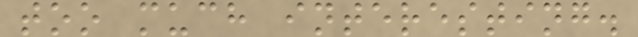too much interesting.
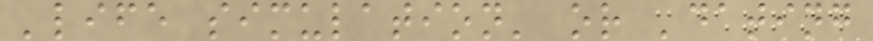'life simulation' or 'dating
